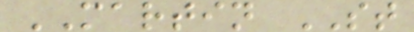MARTIN ST
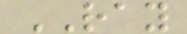RAY
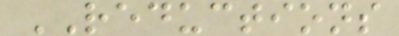REDUCTIONS
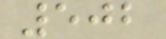502
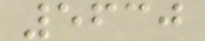5630
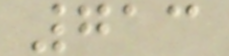713
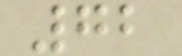72
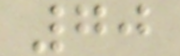70
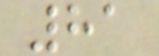81
